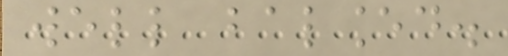well balanced.
